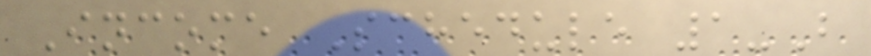Income Schedule 1-B
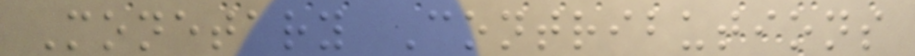Monetary Contributions
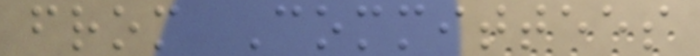from Committees
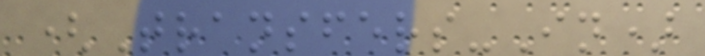(Transfers-In)
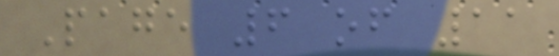Page 6 of 11
